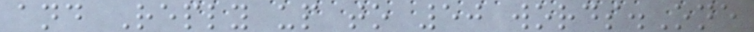and Reply up to 50 words.One
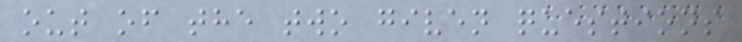out of the two given questions
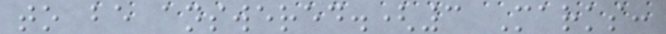to be answered.(3 Marks:
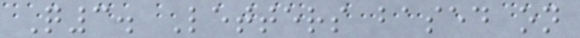Q3. Letters based on
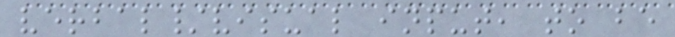verbal/visual input, to be
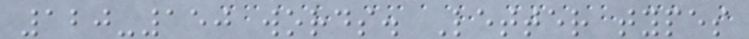120-150 words. Letter types
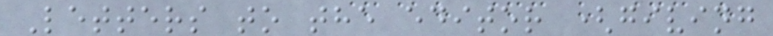Letters to the editor (giving
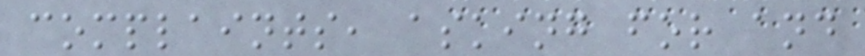complaints, asking for and
